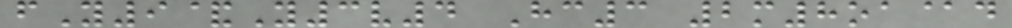fY9&Y3v4 Hc3 2m8oa@d
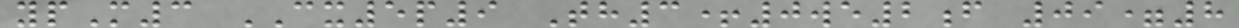ypM3 CX5p9 Th3+0we2f 09=8
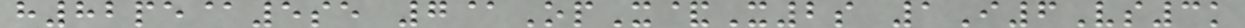h82pe@5se 7@OpX&X2s 1I6Vs3k
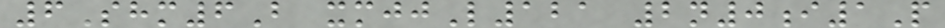6Shm6B xmjjL121 2n0i1P
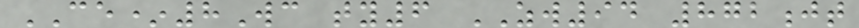CE*8Wc ty6 ZW94 872jt
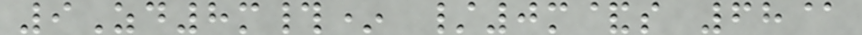9Zd8m#* /0m&s 68@
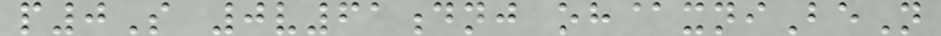p0S 0v61dnj oh@xniBeN
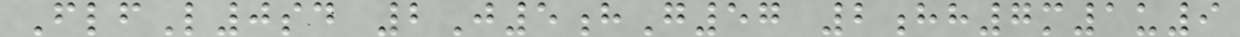FlfL0sd 2J5hG57 2hh7m1u9
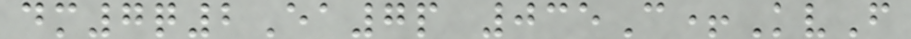dm7q2Ea7p 035C+KvF
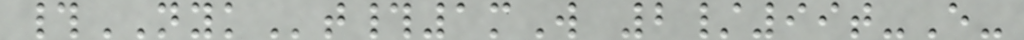#NYKt#1mW 2/99t-E-
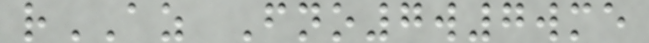rAZ Fno7w7wme
